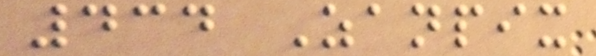434 Zanpix
